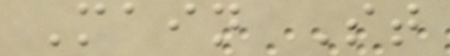Main St
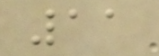11
